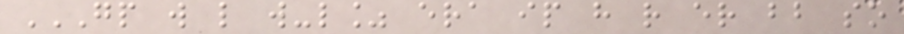GP W L W-L% ERA IP H R ER BB SO
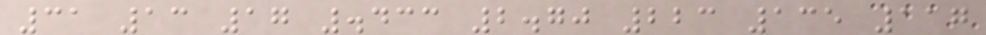31 13 17 .433 2.70 223 135 117
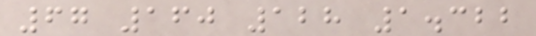67 160 128 1.322
